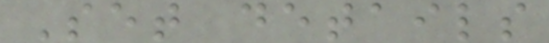Set details
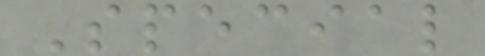Special
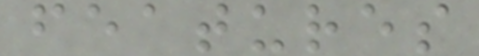features
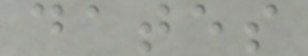dates
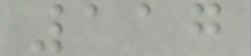117
